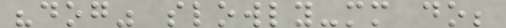"dog" slowly-mm do;
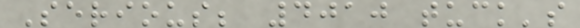Serious; 4010 tuck's
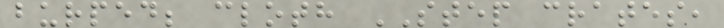burped; cloth STEP crates,
